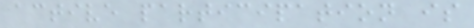active participation is
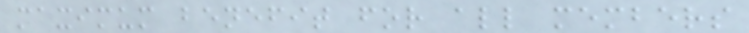maximum benefit for all members
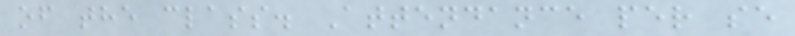of the class. Attendance per se
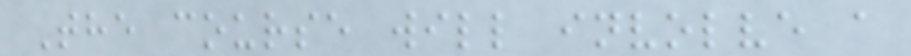The course will involve a
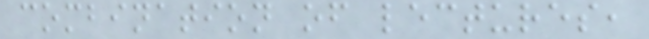combination of lectures,
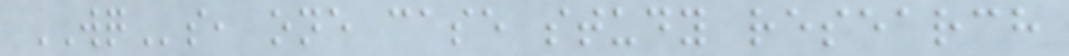WQs, one case study research
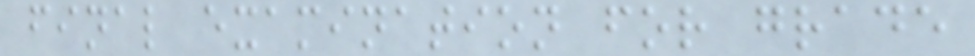final examination for grade
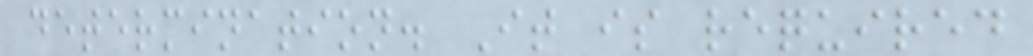determination. It is required
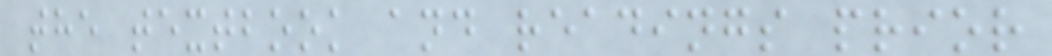the textbook and readings prior
